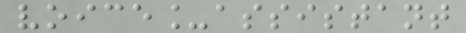voice_assistant
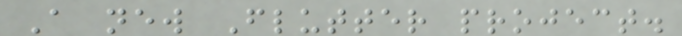A new Flutter project.
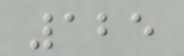125
